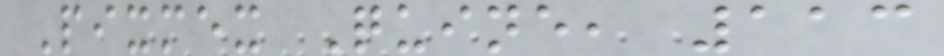Pixmex Quine, 113
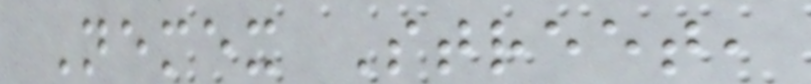Nemex Street,
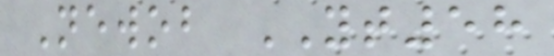Newob YT58
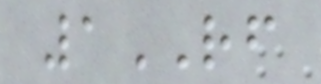1RF
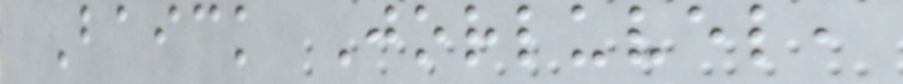Baick Jorluvel,
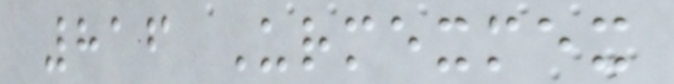816 Urmexmex
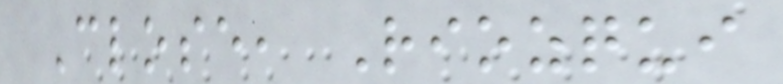Close, Riozqui
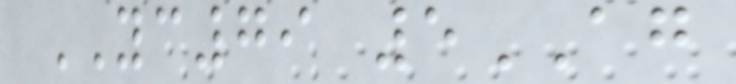YC79 5AG
